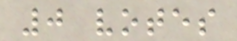0 votes
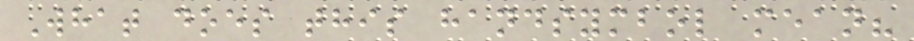What does this handsymbol mean?
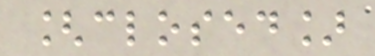[closed]
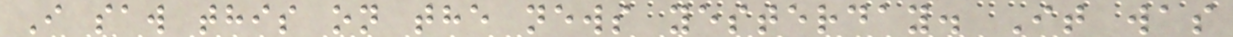I saw this on the news yesterday. It was
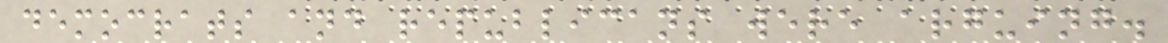democrats and republicans were arguing.
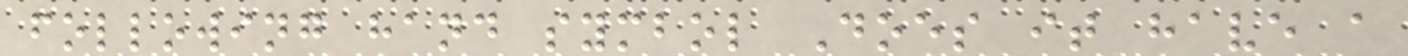following hand symbol Does it have a
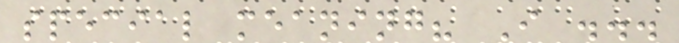special meaning? I ...
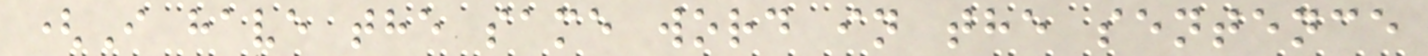(I have the same word in the sentence
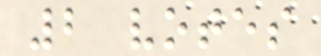2 votes
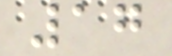17
